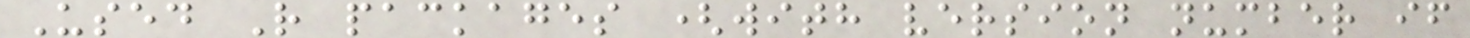Used R packages (with version number if
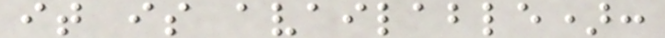it is available):
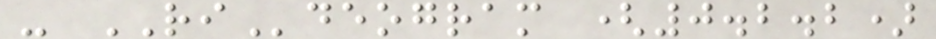- RIdeogram (0.2.2)
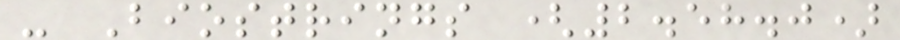- Biostrings (2.58.0)
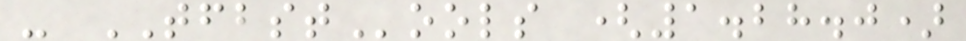- TFBSTools (1.28.0)
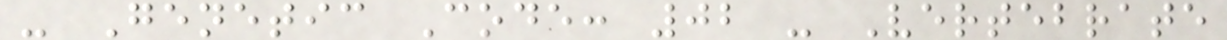- Genetic Code: 02 - Vertebrate
